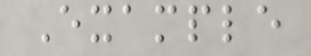Example
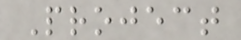Project
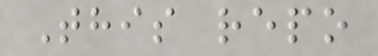This repo
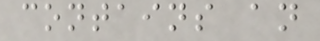contains an
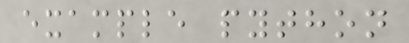example python
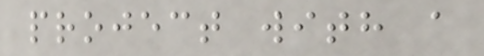project with a
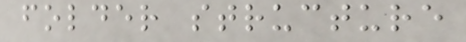folder structure
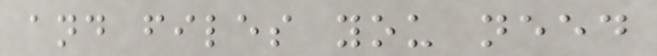and files you need
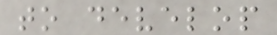to develop
